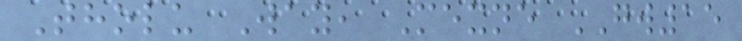Tholu Way, Mexne GW15
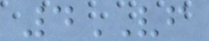4VF
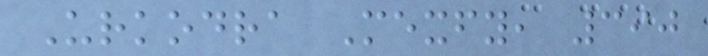Urkodra Mexfy, 390
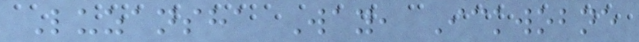Luzansha Way, Ickwobne
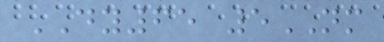DY65 5NM
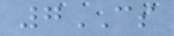7CS
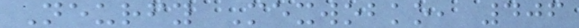Neurfy Mexwobko, 406
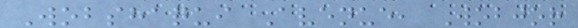Wobshaqui Avenue, Wobjor
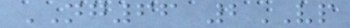NG66 2VP
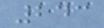243
